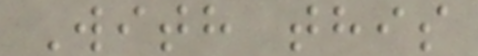With this
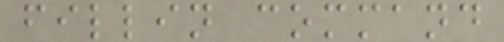fillin command
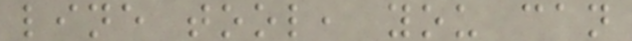line tool, you can
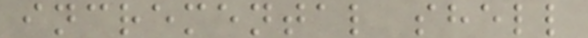incremental shell
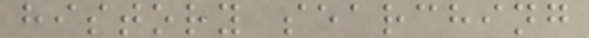history searching
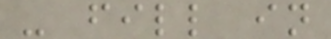- fill in
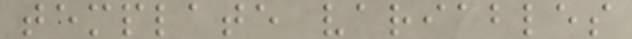template variables
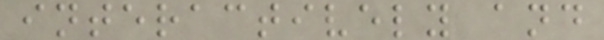interactively and
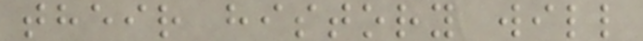their history will
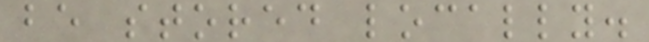be stored locally.
